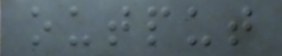output
